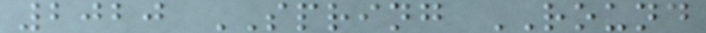2020 SPRING ROUND
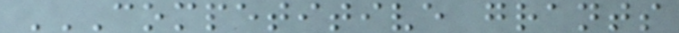COMPETITIVE GRANTS
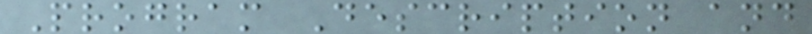Program Description and
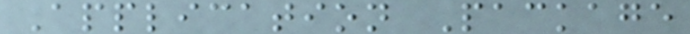Application Package
